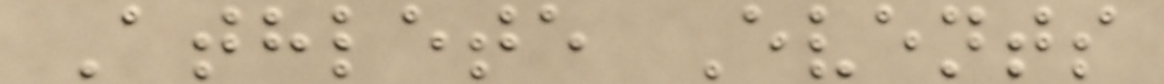Athlete Events
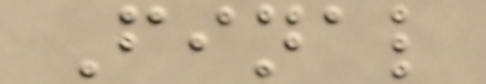Final
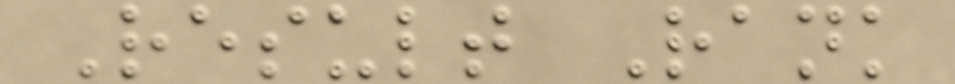Result Rank
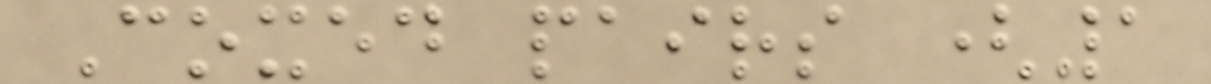Coxed pairs (1
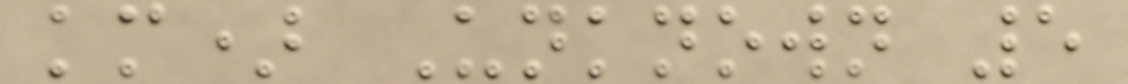km) Unknown 5
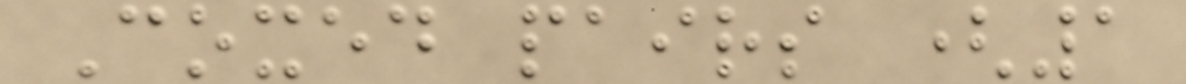Coxed pairs (1
